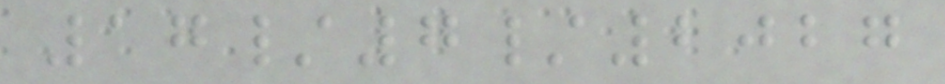17/7/2027
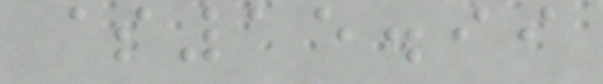$15.99
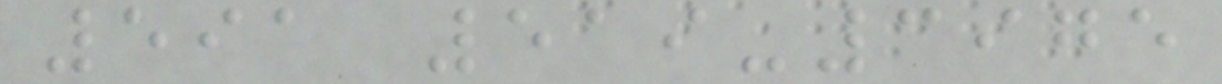591 519-3975
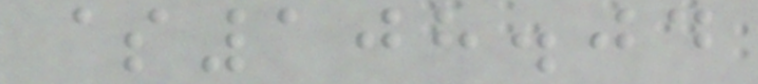$108.04
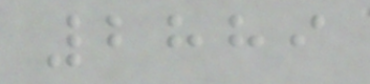2889
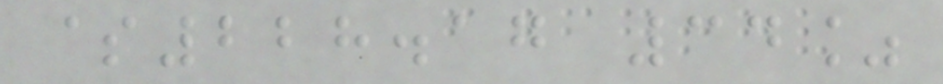$228.17 34%
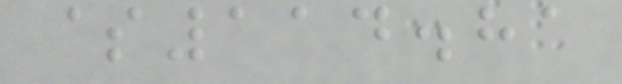$114.81
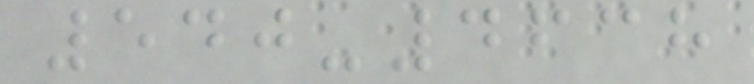540-4638
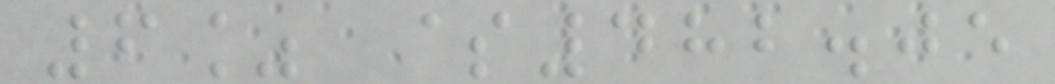6% $482.05
